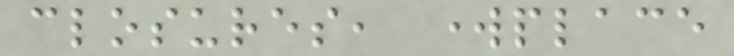closures, workplace
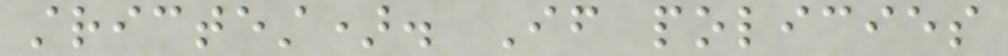strictest). If policies
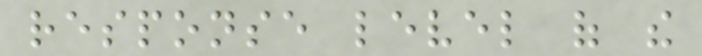response level of the
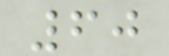60
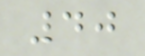40
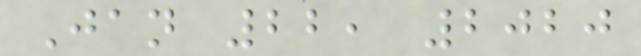Jan 22, 2020
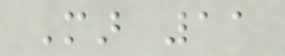Mar 11
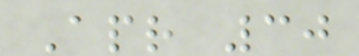Apr 30
